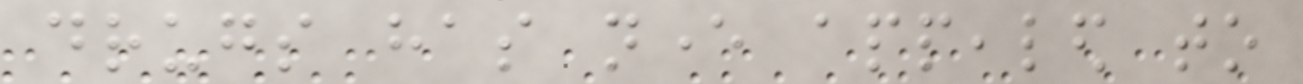drugs has never appealed to
